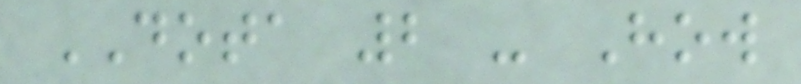DOTA 2 - How
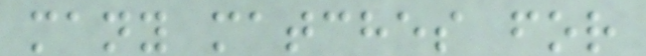many matches for
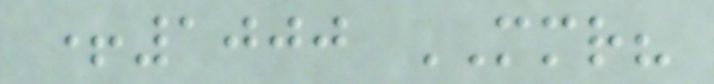+1000 MMR?
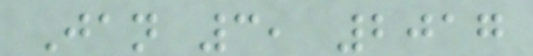Jan 3, 2017
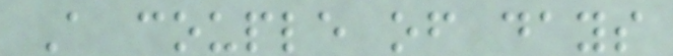A couple of days
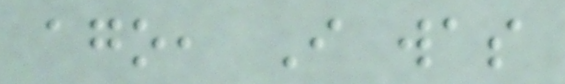ago, I was
